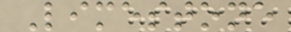Limestone
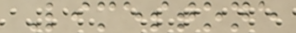Limestone
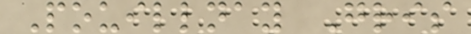Pouillnay Gris
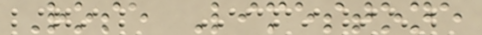Rose Limestone
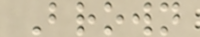Brown
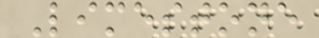Limestone
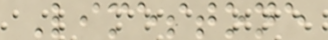Limestone
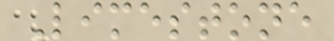Limestone
